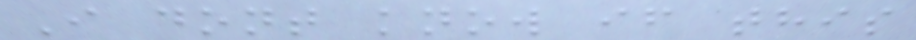I dont know if this
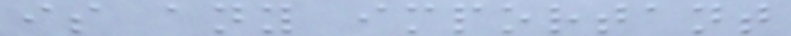is any important
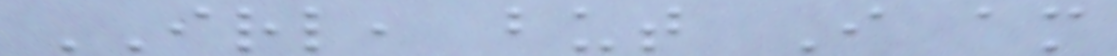IRL, but I am
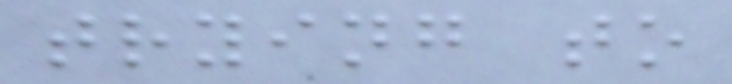trying to
